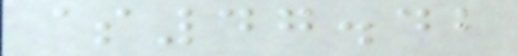$47.42
